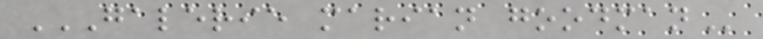GALERIE MARIAN GOODMAN
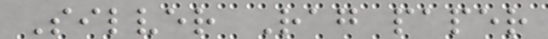Silver Rag paper
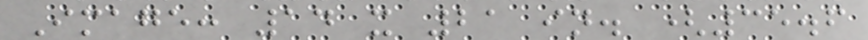Image: 14 x 21 in. (35.6
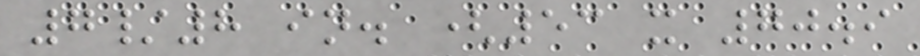7/8 in. (53 x 70.9
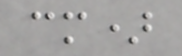cm)
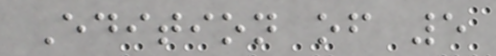Edition of 5
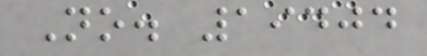No. 19404
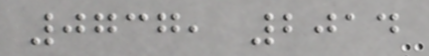0737, 2014
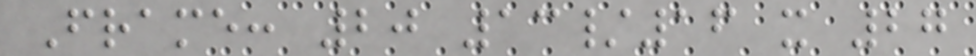Frame: 20 13/16 x 27
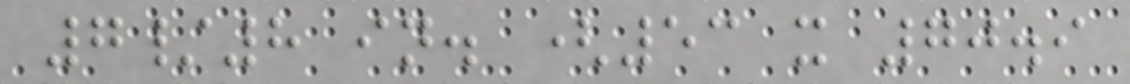7/8 in. (53 x 70.9
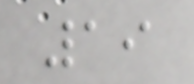19
